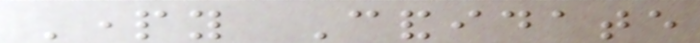Party Candidate
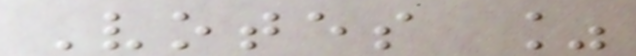Votes %
